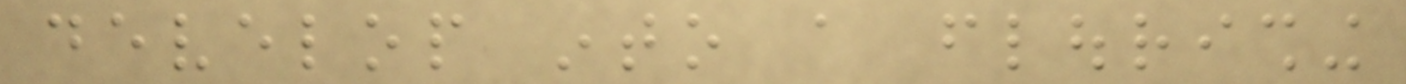develop into a flourishing
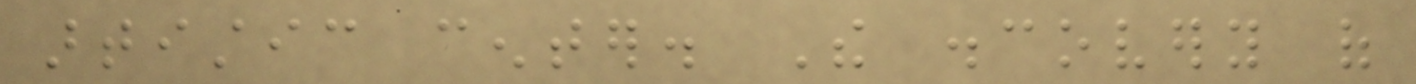artistic center. The discovery of
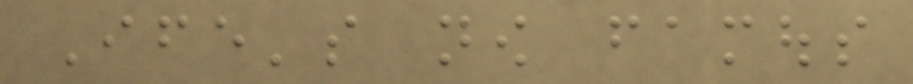Ife's now famous
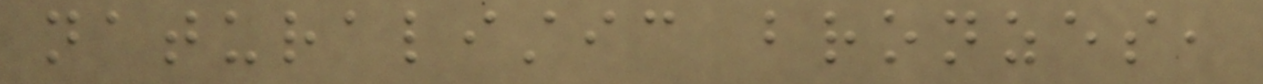naturalistic bronzes,
